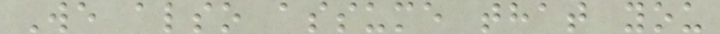We also assume that you
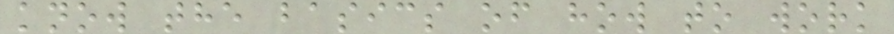know the basics of how to work
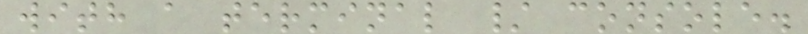with a terminal / console.
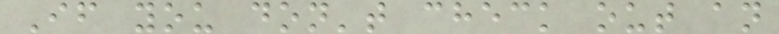If you don't check out an
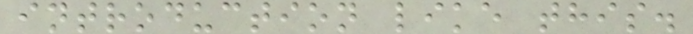introduction like this.
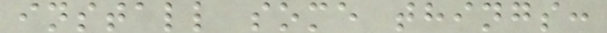install some things:
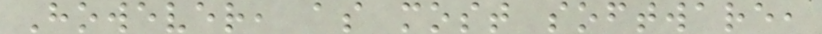However, as most software,
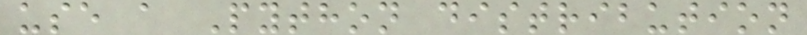use a Python distribution
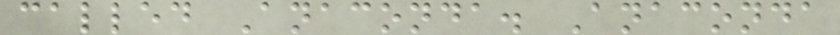called Anaconda. Anaconda
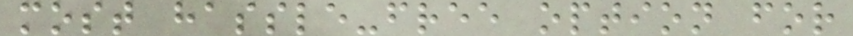most hassle-free option for
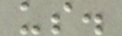us.
